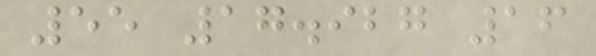55 17.927 16
